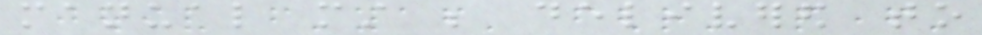manual must be delivered to
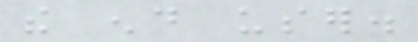the end user.
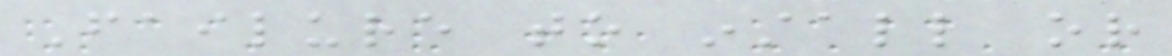Failure to install or
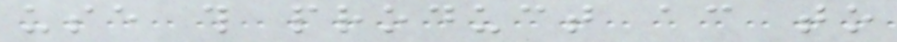use this product according to
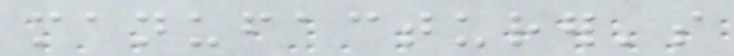manufacturer's
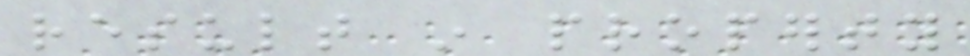result in property
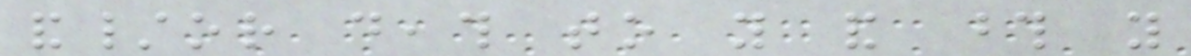and/or death to you and those you
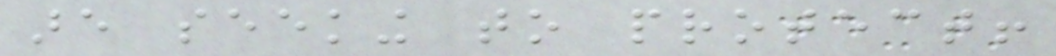are seeking to protect!
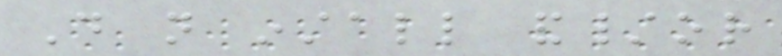Do not install and/or
